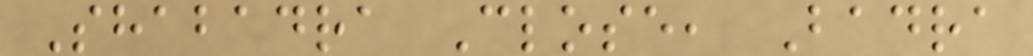Shabadra Close, Badra
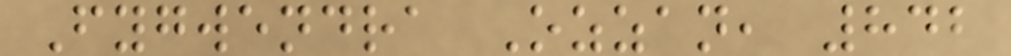Fygwendra Ozzan, 842
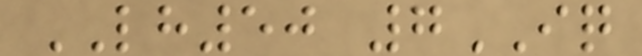LH50 7IQ
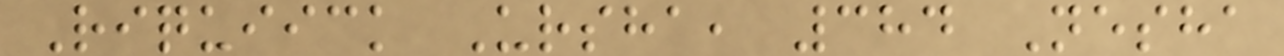Riquiick Ursha, 384 Nesha
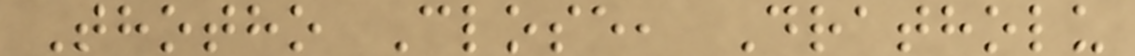Thotho Close, Dratholu
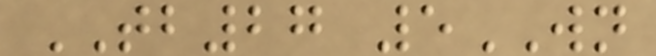TB27 5WN
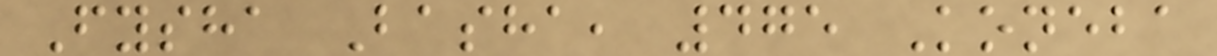Fysha Basha, 475 Koneba
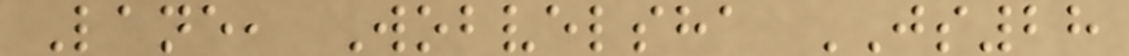Lane, Wobvelsha JS28
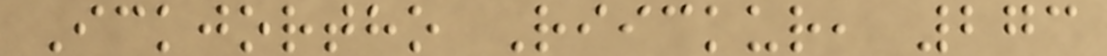Ickjortho Riickur, 273
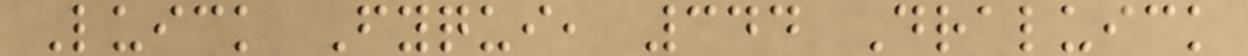Luick Fyqui, 344 Draluick
